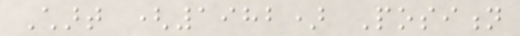Chart (1982) Position
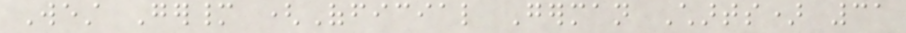West Germany (Official German Charts) 31
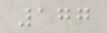177
